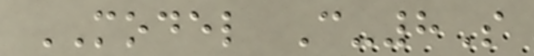MODEL C-8S
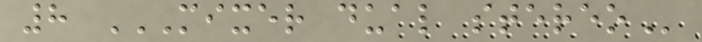8 MIXER DUAL STEREO
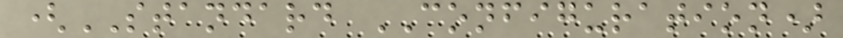(STANDARD CONFIGURATION)
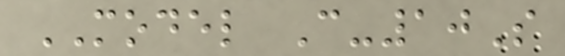MODEL C-10S
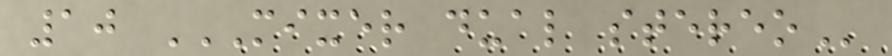10 MIXER DUAL STEREO
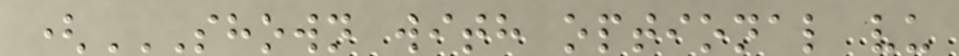(SHOWN WITH OPTIONAL VU
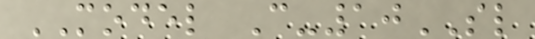MODEL C-10SL
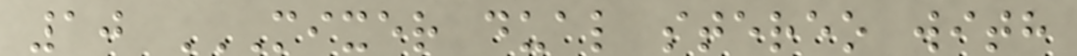10 MIXER DUAL STEREO WITH
